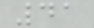41
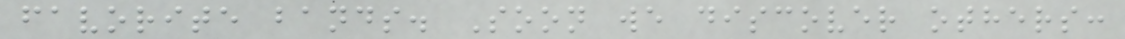favorite bands. Soon we discover others:
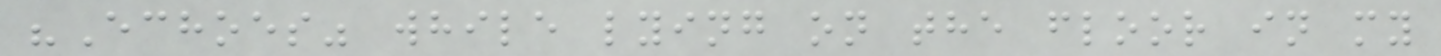"Echoes" while lying on the floor in my
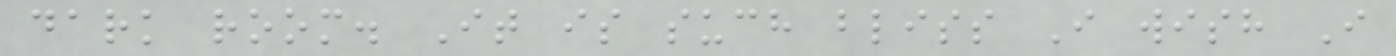dark room. It is such bliss I wish I
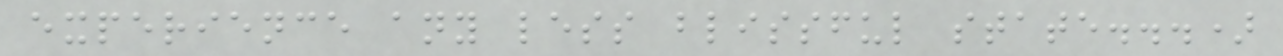experience any less blissful state...)
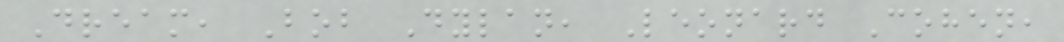Dream, Bob Dylan, Leonard Cohen,
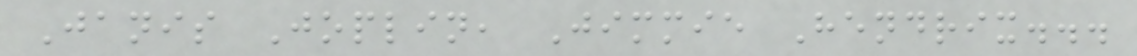Janis Joplin, Jimmie Hendrix...
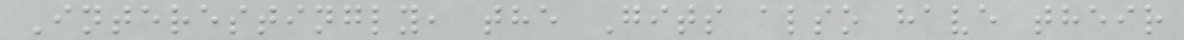Interestingly, the Gits also have their
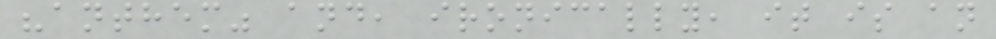"anthem" and, ironically, it is an
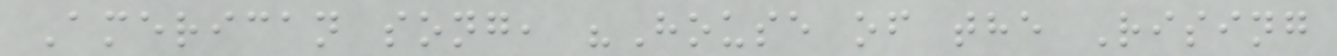American song, "House of the Rising
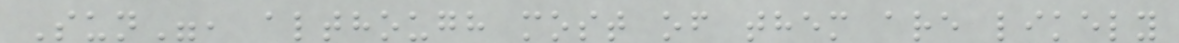Sun", although most of them are likely
